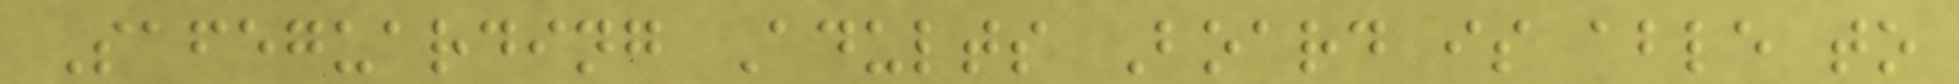Safeguarding Adults Board is able to
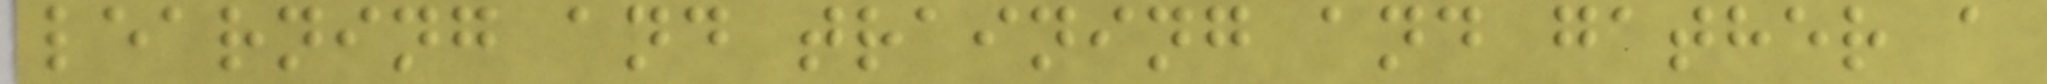learning and training and gather a
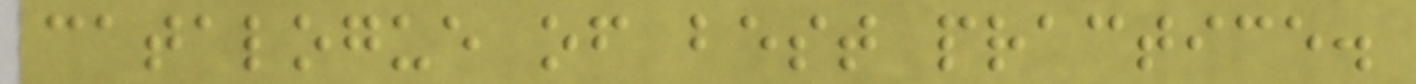catalogue of best practice.
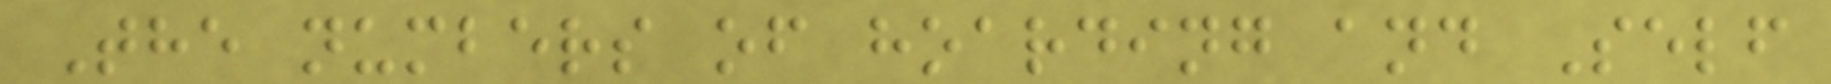The numbers of hoarding and Self
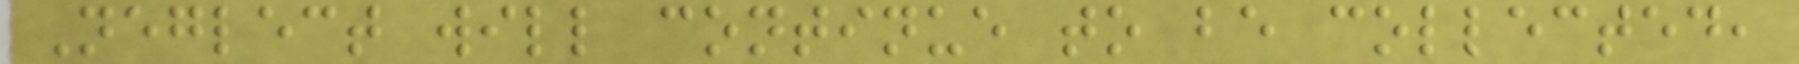Neglect will continue to be collected,
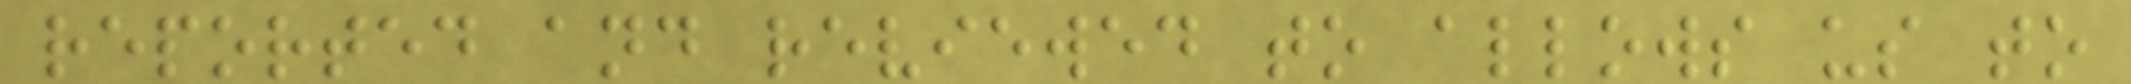reported and reviewed to allows us to
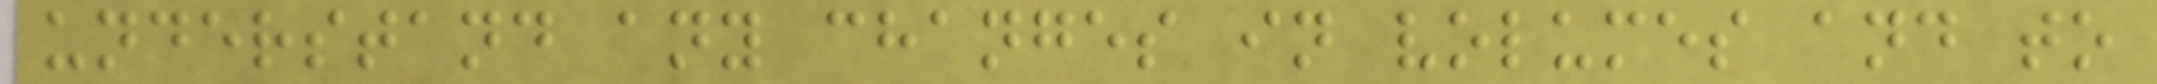understand any changes in volumes and to
